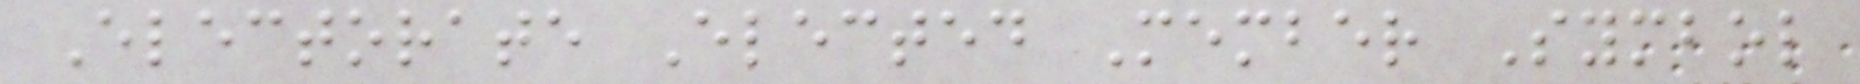Electorate Elected Member Symbol
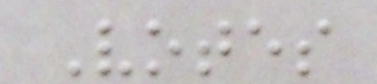Votes
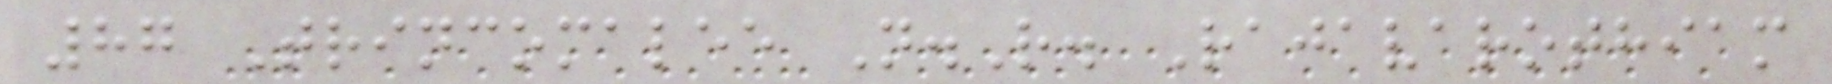87 Trincomalee N.R. Rajavarothiam
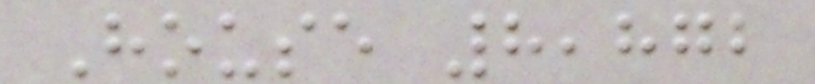House 8,872
